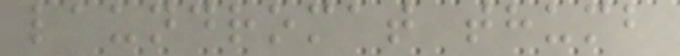laundromat thumb
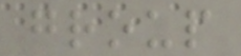group
